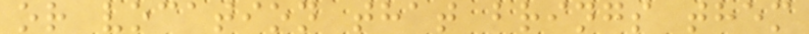or vocation that brings them
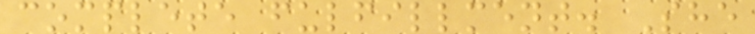complete fulfillment. She
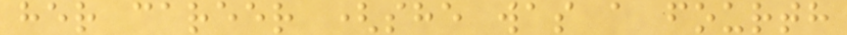her career (she was a fourth
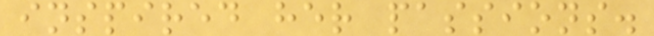inspired her passions.
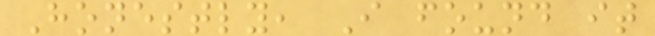Honestly, I found it
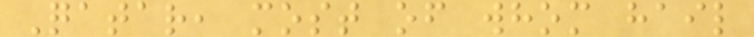Qatar, most of whom hail
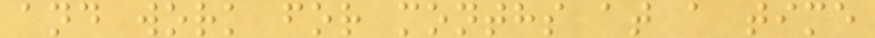and work for months at a time
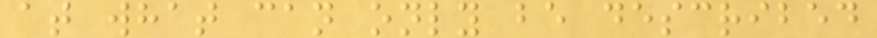at what can only be described
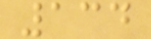134
